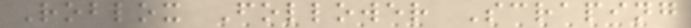Roblox Follower Scraping
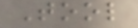Tool
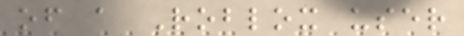of a Roblox user
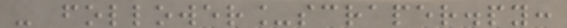- follower_scraper.py:
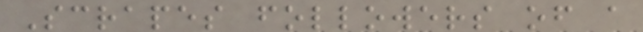Scrapes followers of a
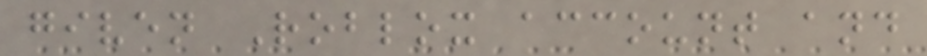given Roblox account and
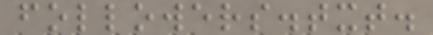followers.txt.
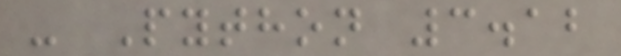- Python 3.12
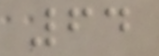64
